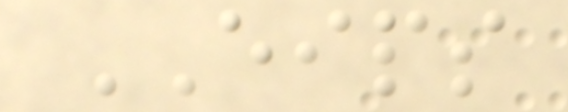EIPS
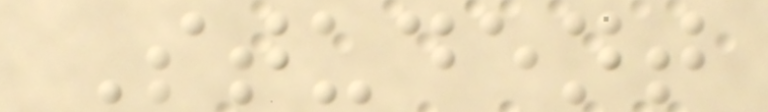Student
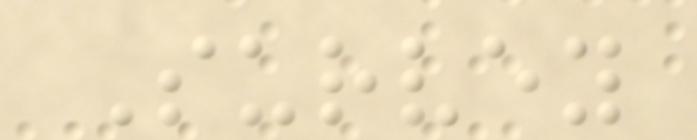Survey
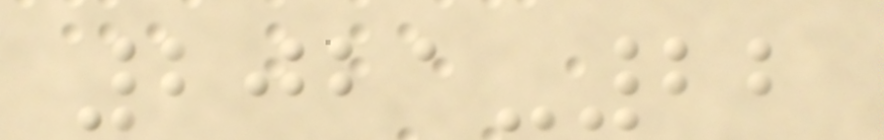2021-22
